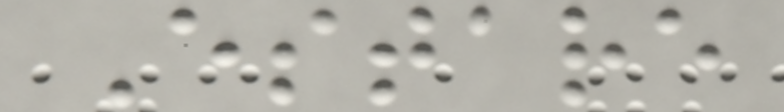Estare
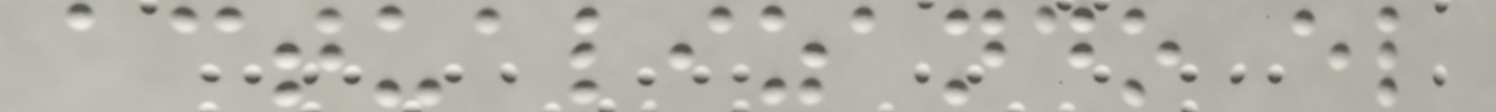actualizando el
